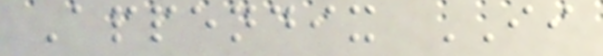Appendix II
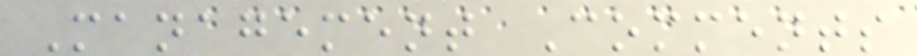Management Comments
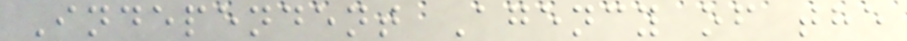Independent Agency of the
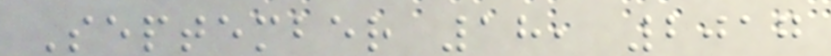September 18, 2017
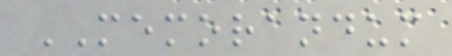MEMORANDUM
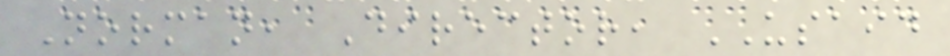Norman, Director, USAID
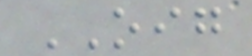OIG
